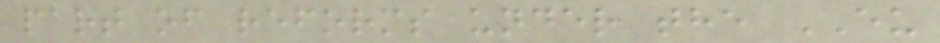part of reforms under the EU
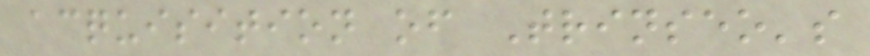acquisition of Trinseo's
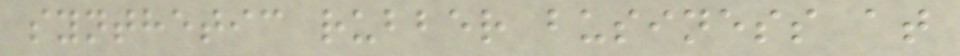synthetic rubber business at
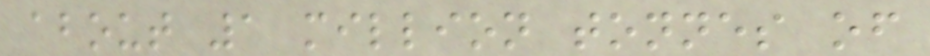about 1 million tonnes of
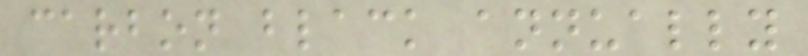carbon black annually
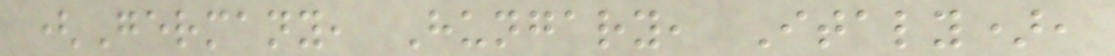(Germany, Hungary, Italy),
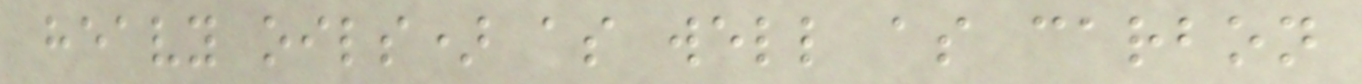heavy oils) as well as carbon
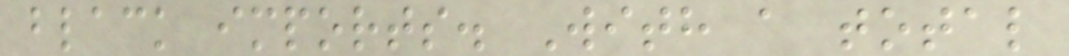black imports. With a total
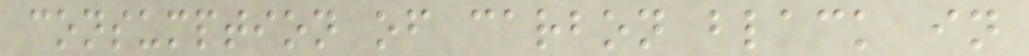consumption of carbon black in
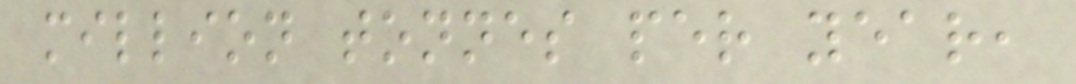million tonnes per year,
